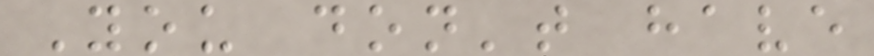You don't have
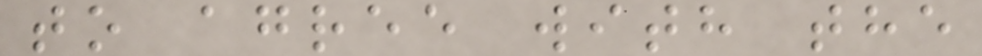to agree with the
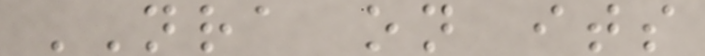NRA on its
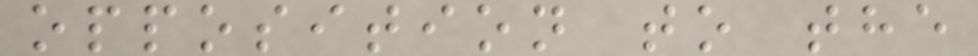opposition to the
